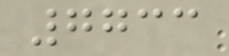7733
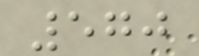570
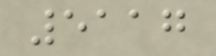5117
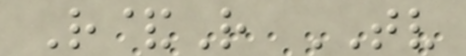R&R TV
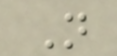N
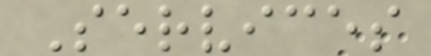Services
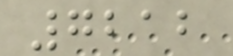7212
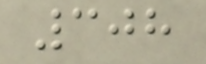308
